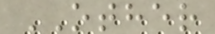OTHER
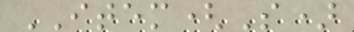ITEM(S)
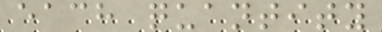each quantity
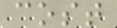cost
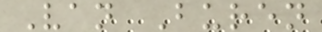Van Buren
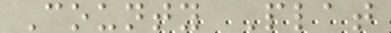County Plat
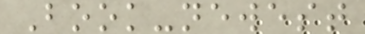Book-newest
